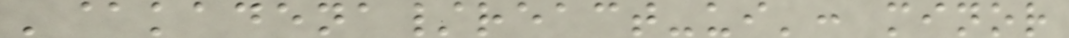'@kadena/react-ui': minor
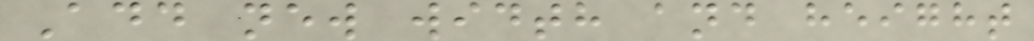Add new width and height
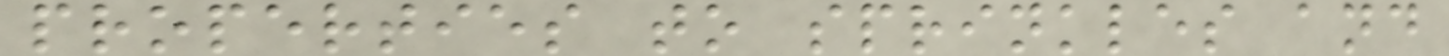properties to sprinkles and
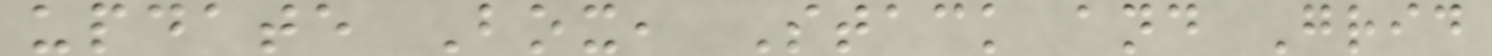update Box, Stack and Grid
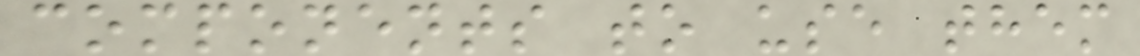components to use them
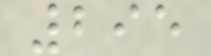295
